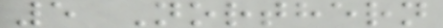5 Northern
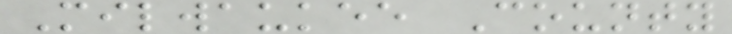Milwaukee County
